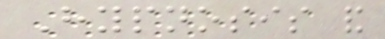Hypnosis and
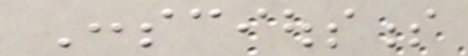Consciousness
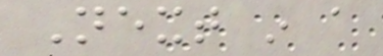Next in a
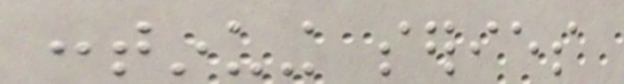continuing series
